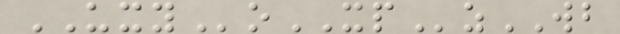UXYoXPzWB
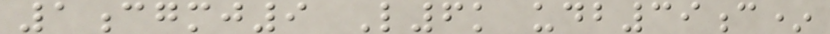1cgmj9 L6k udb39c*
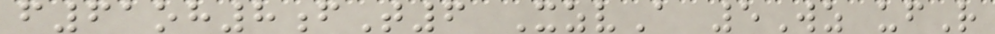f61oh8fT6 XzvA 5Wz ufR
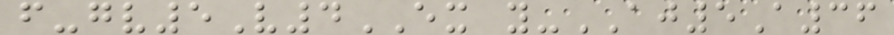f-gv5V4EX y-AJ5A36
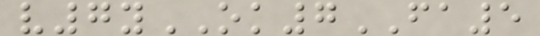v7yOK7FA5
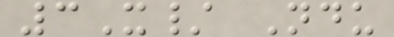3X/ Ndu
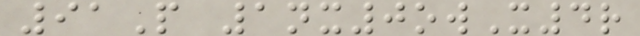91P 1nx0owX4r
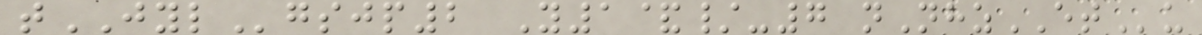tJYLgsjp2 Y1&/-7 nNhzETu
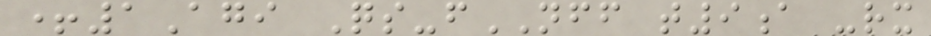+1Agi Qs-fNFF t9a -rx
